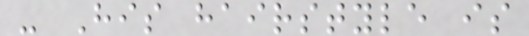- His hairstyle is
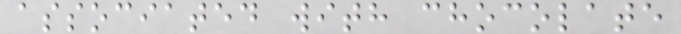associated with chocolate
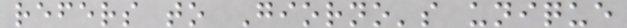refers to Giorno's unique
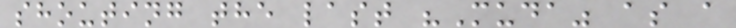shouting the last "Muda" as a
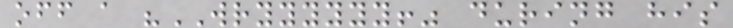off a "WRYYYYYY!" during his
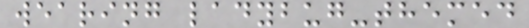wearing ladybug-themed
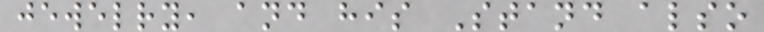jewelry, and his Stand also
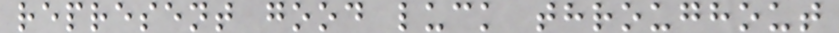represent good luck throughout
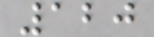120
